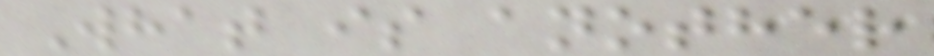What is another
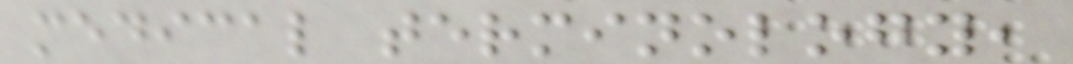medical terminology,
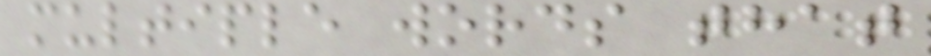multiple words that
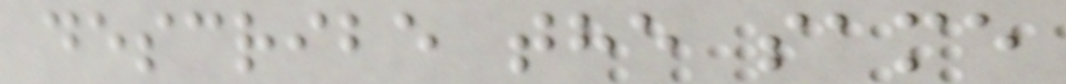describe the same
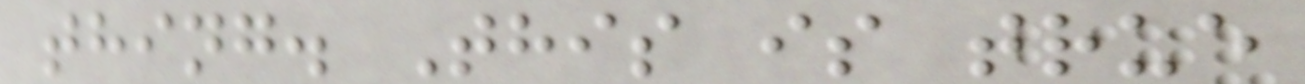thing. This is true
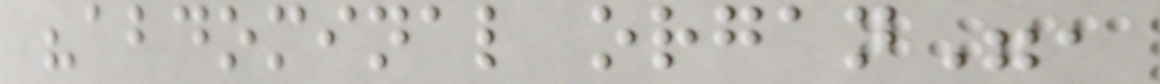"abdominal organ",
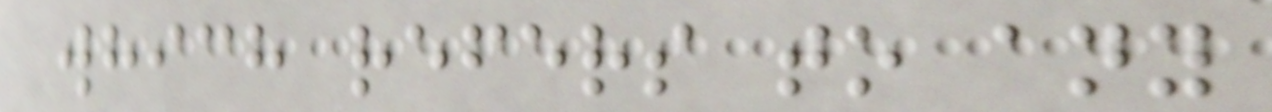which refers to any
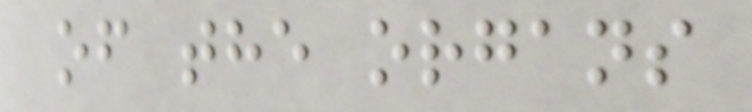of the organs
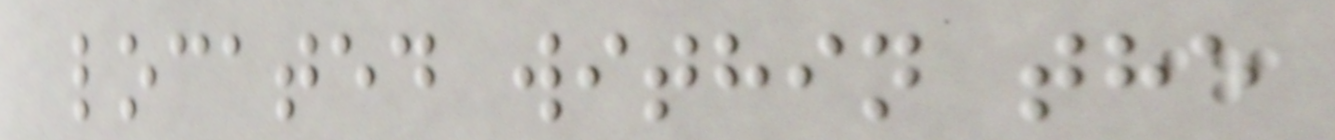located within the
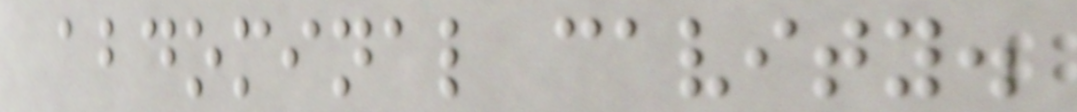abdominal cavity.
